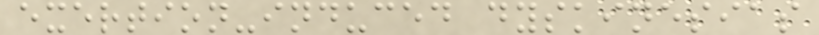exertion-induced dyskinesias
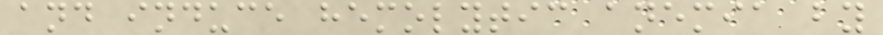and induce hemolytic anemia by
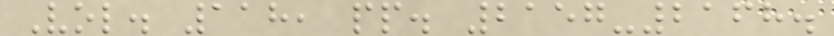Vol. 118, pp. 2157-2168.
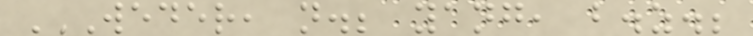WEDER, N.; YANG, B.Z.;
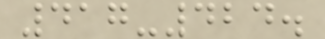417-424.
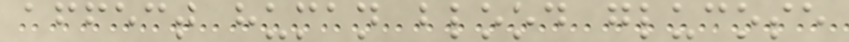affect human blood glucose
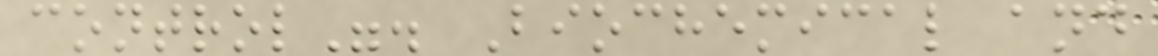control". Biochemical and
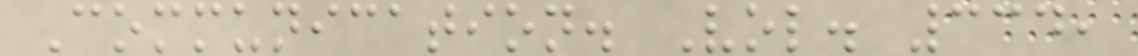Communication. Vol. 334,
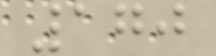170
